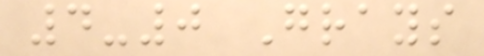4-0 Grays
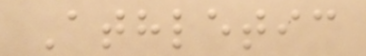Athletic
